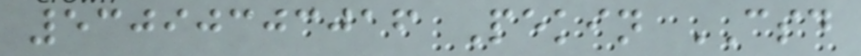53090303016 Pekin CSD
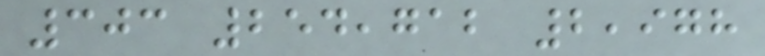303 254,712 2,978
